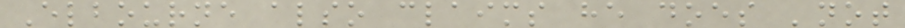Elbourne also claims he does 'not
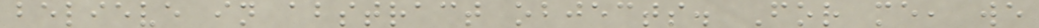believe in abstract objects. For me, we
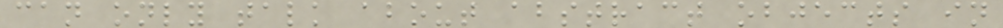can only talk about abstract objects in
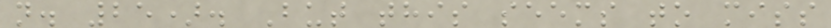n. 25). But this seems to miss
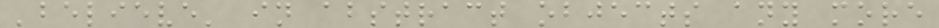'believe' in abstract objects any more
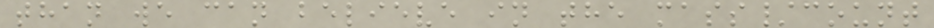than we can believe in the mass/count
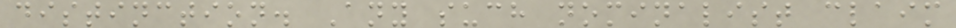distinction. Any such nominalist claim
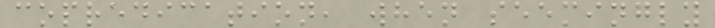copredication, when seemingly
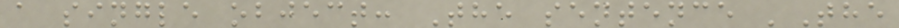a single object: The sentence 'The
